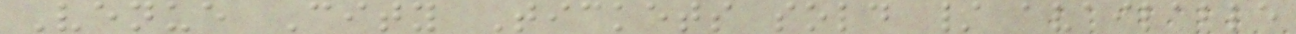Venue City Tickets sold / available
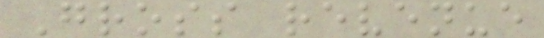Gross revenue
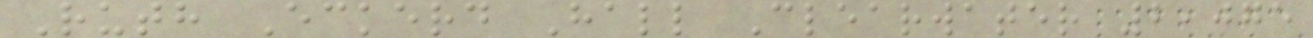Ruth Eckerd Hall Clearwater 2,075
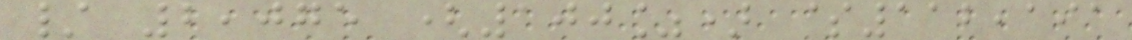/ 2,075 (100%) $112,191
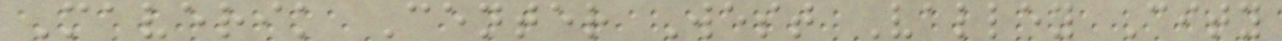Maverik Center West Valley City
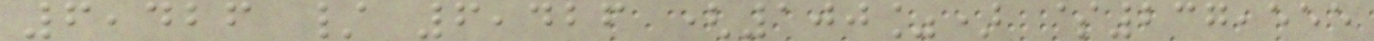6,426 / 6,426 (100%) $237,555
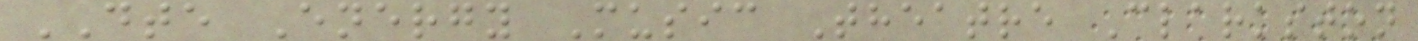DTE Energy Music Theatre Clarkston
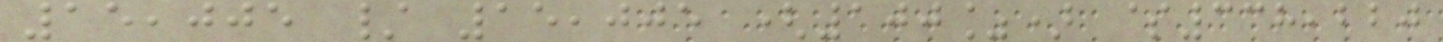15,005 / 15,005 (100%) $338,220
